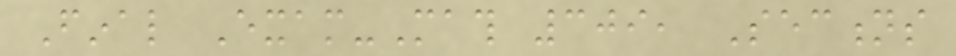Final Exam-Math 309, Sections
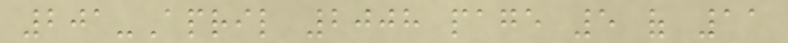201-April 2008 page 5 of 11
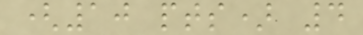(10 pts) 4
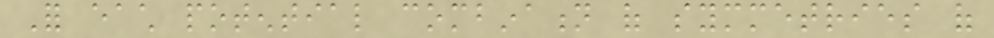For each potential combination of symmetries of
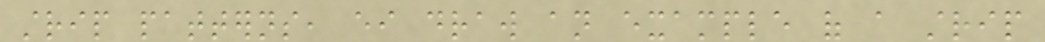strip patterns, either draw an example of a strip
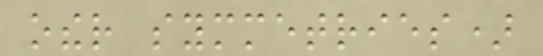other symmetries)
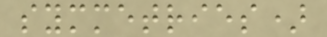symmetries)
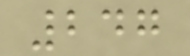247
